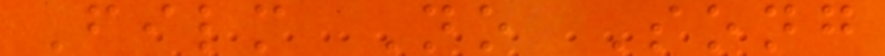Film No Song
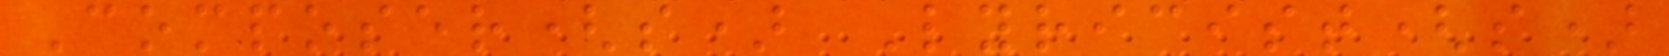Composer(s) Lyricist(s)
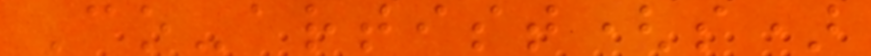Co-artist(s)
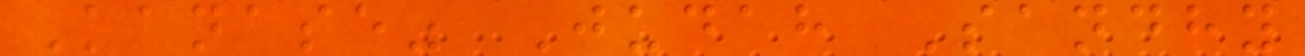Kanase" Judah Sandhy
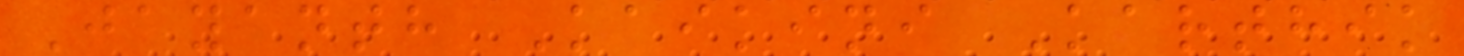Jayanth Kaikini Karthik
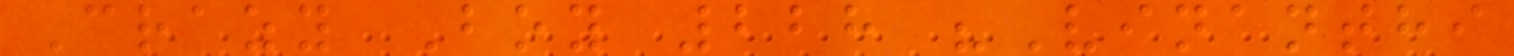Crazy Boy 228 "Vinanthi
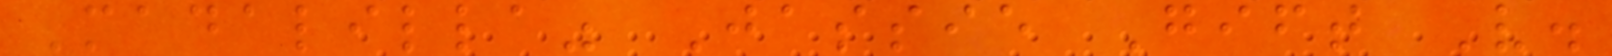Madalilla" Jassie Gift V.
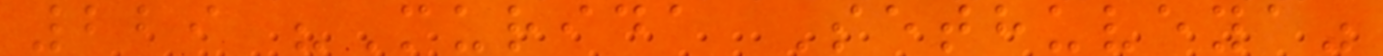229 "Murida Sethuveya"
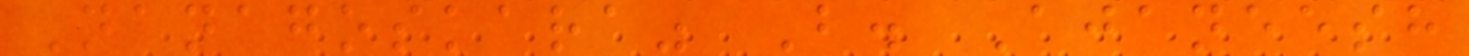Nanagoskara" B. Ajaneesh
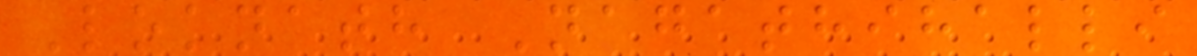Loknath Nagathihalli
